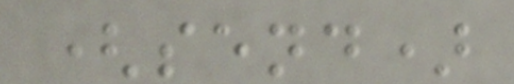(send)
